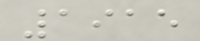1915
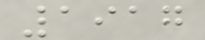1917
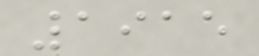1915
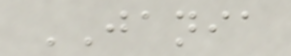JANIA
